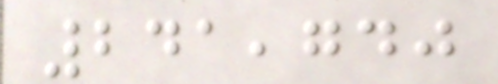241,740
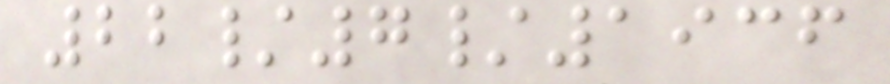22/7/1936
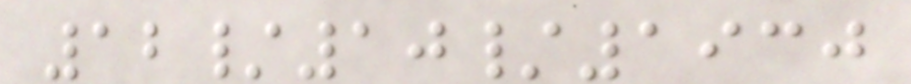12/10/1930
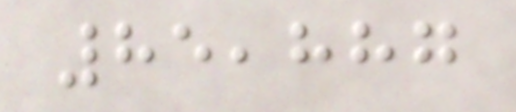85,887
